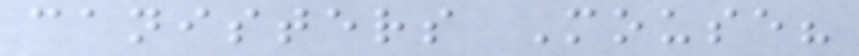canisters Mouse?
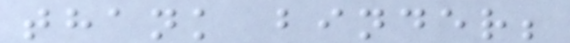thank binder;
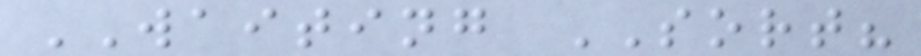WAITING SORT?
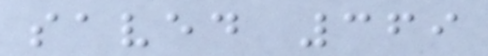saved 369
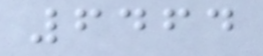6464
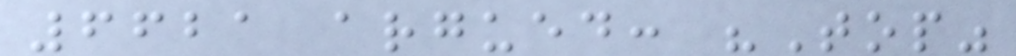6621 argued: "Top"
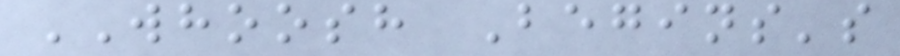WHOOSH Begins's
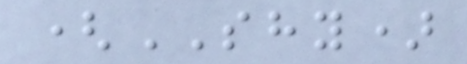(SHY)
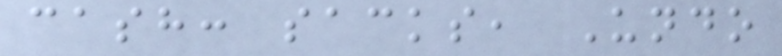cash: sacks, Undo
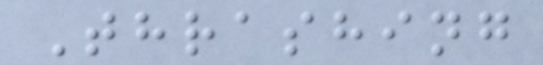Thrashing
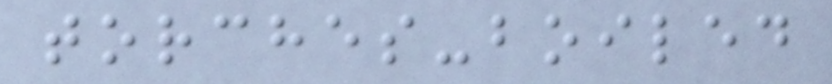torches-boiled
